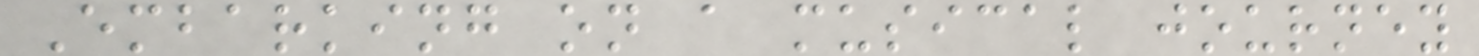Embarking on a musical journey
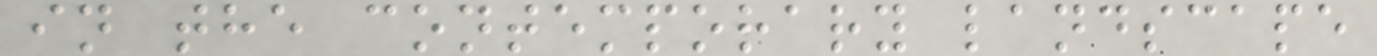in the contemporary landscape
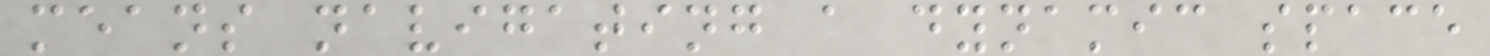means navigating a dynamic space
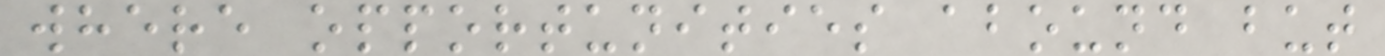where opportunities abound but
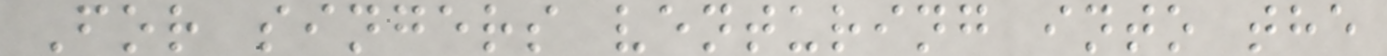For singers venturing into the
